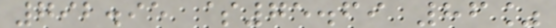792.95 $75.69 86%
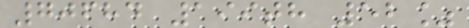70684 199th 52%
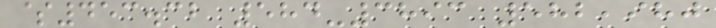$453.32 584-3893 582,980
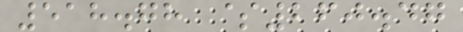518.78 $260.47
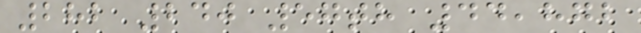282 240 57th 44,872
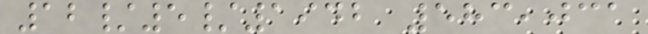12/5/1942 583,031
